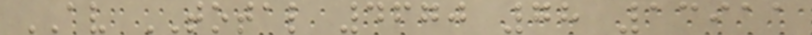AV TOTAL 4670 78 13911
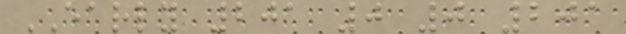EARLY 201 0 0 201
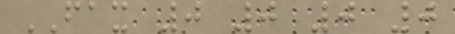FAX 0 0 0 0
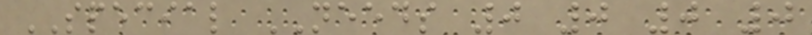SPECIAL NEEDS 0 0 0 0
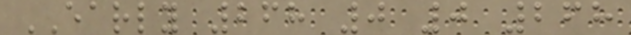EARLY 268 0 0 268
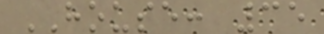HOUSE: 35
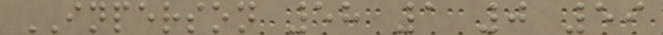INPERSON 58 1 0 59
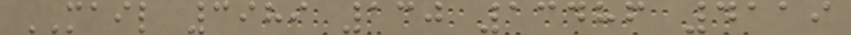MAIL 3989 130 13486 4119
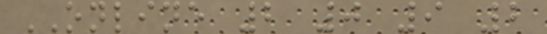ONLINE 2 0 9 2
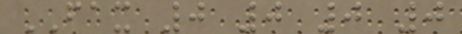FAX 0 0 0 0
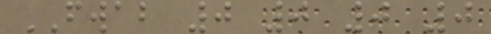FWAB 0 0 0 0
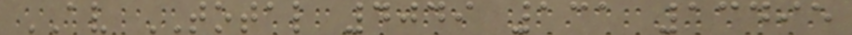AV TOTAL 4049 131 13495
